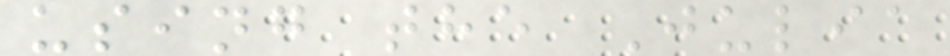using the Julia
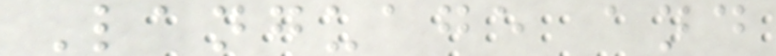Language and
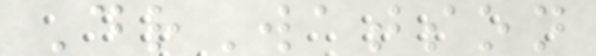DrWatson
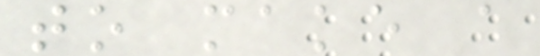to make a
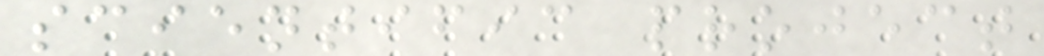scientific project
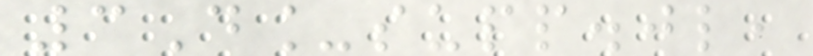3D_supp.jl,
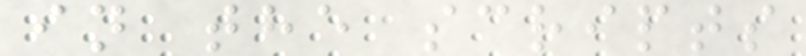in the scripts
